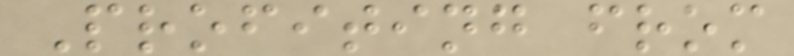Profiting from
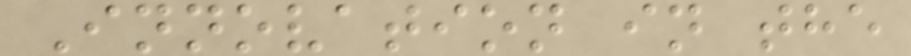Innovation in the
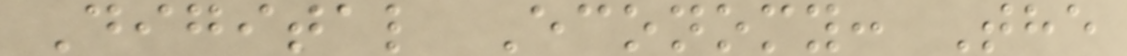Digital Economy: The
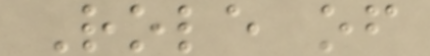Role of
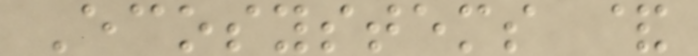Ecosystems &
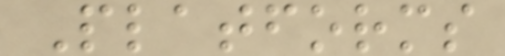Platforms
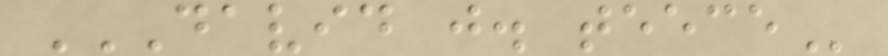DAVID J. TEECE
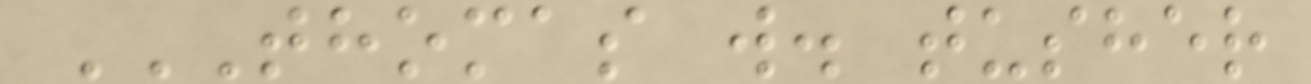THOMAS W. TUSHER
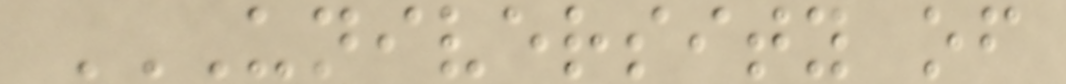UNIVERSITY OF
